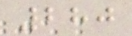280
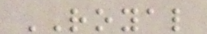ROYAL
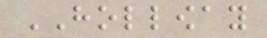HOLLOWAY
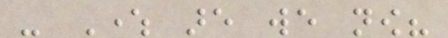- Where are we now?
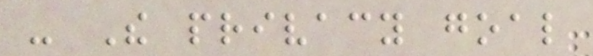- The privacy goal
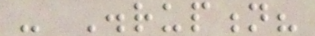- Disruption?
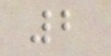2
